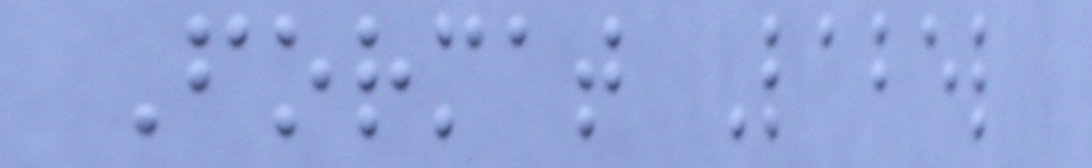Format Label
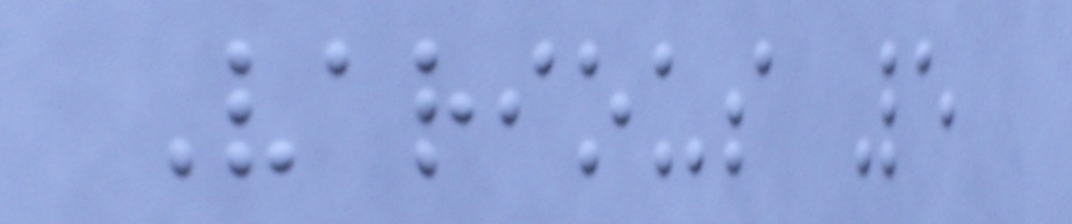Various 5
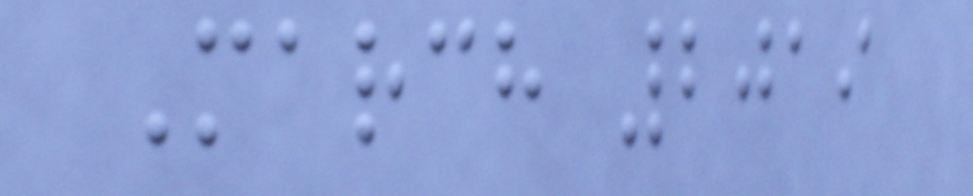March 2019
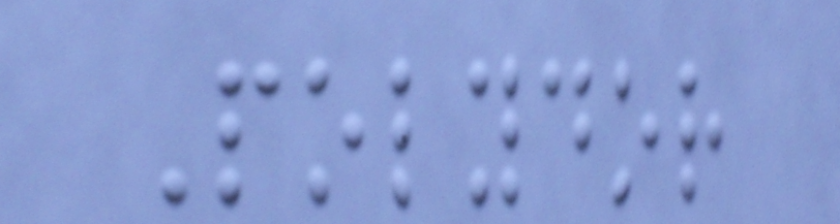Polydor
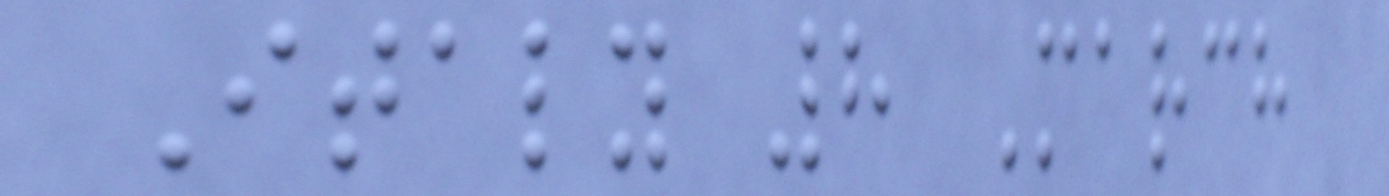Italy 8 March
